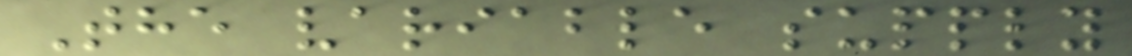The variable supply
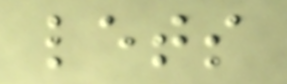lets
